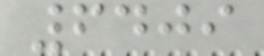6409
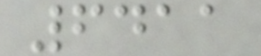6411
